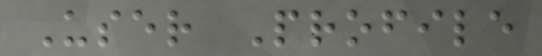User Profile
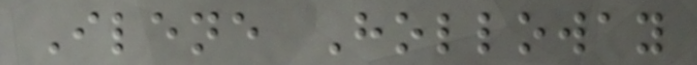Ilene Holloway
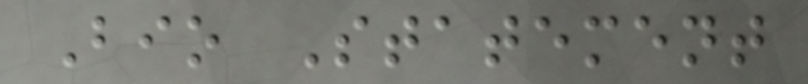Bio Statement
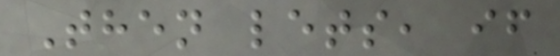Then lets, if
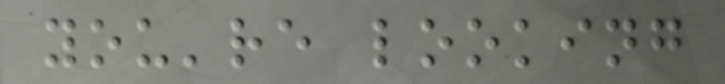you're looking
